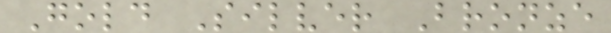Gold Silver Bronze
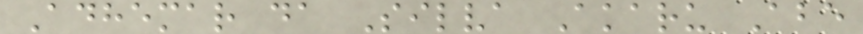Adhemar da Silva Akaru Abe
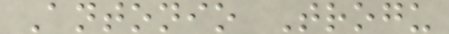Antonio Trogu
